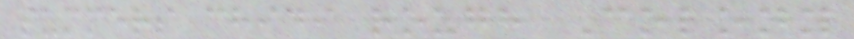summers chidi rough Colony
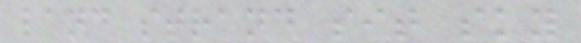land strand sit sky
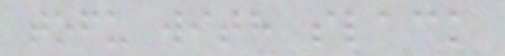tofu with slack
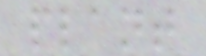plant
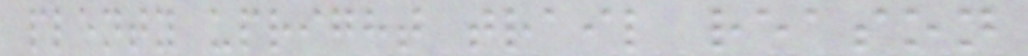plenty upright trail reason
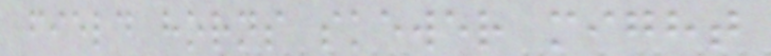field horns skewer might
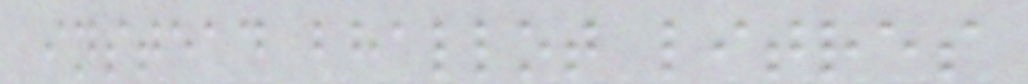instead bhallot litres
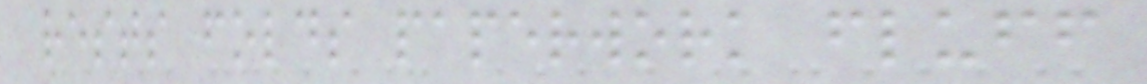rests folds paperwork fluff
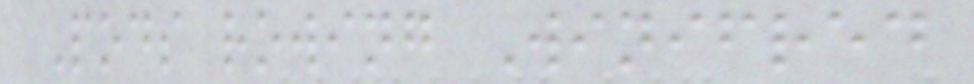Pods rowing Winifred
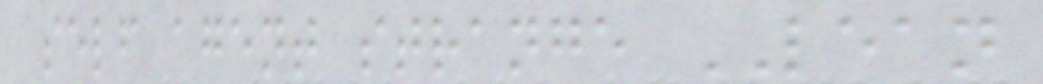self agent strange LEAN
